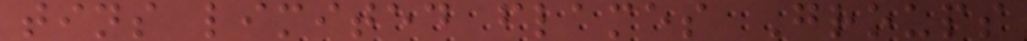tins limited flames Groups
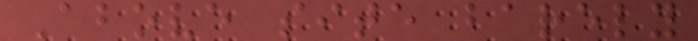Above site barely
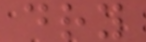dry
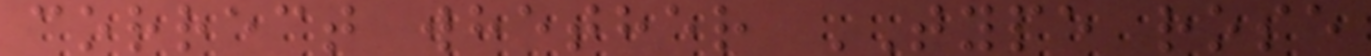correct whether TYPE rose
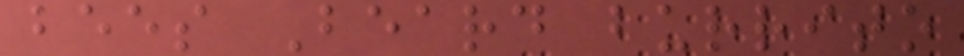bees Beard burrito
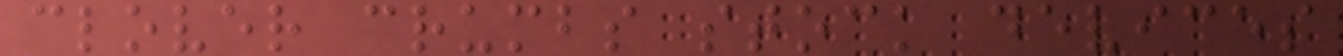clover crumbs stock devices
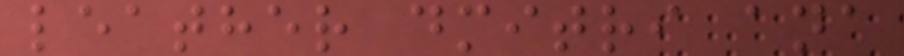leather dmitri ana
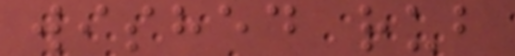wished rub
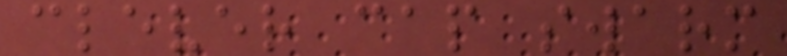clever cap swarm
